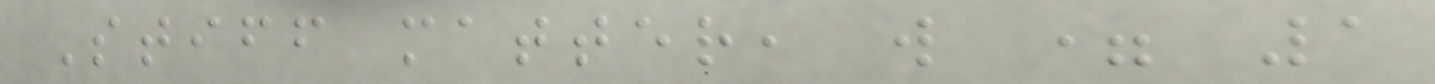Stiff matter, w = 1
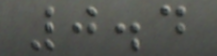0.4
